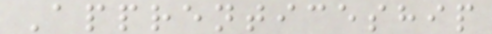Apprenticeship
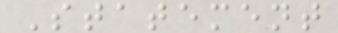Statement
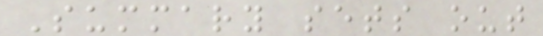Summary sets out
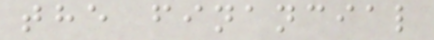the financial
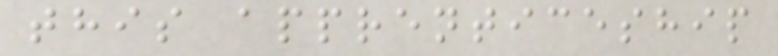this apprenticeship
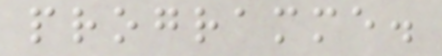programme.
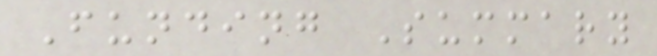Funding Summary
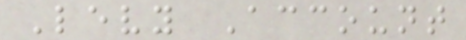Levy Account
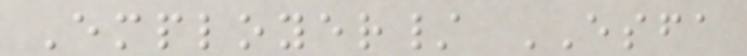Employer/ ESFA
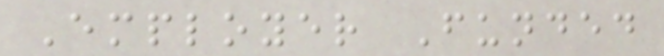Employer Funded
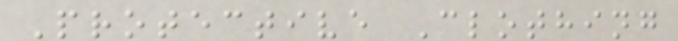Protective Clothing
